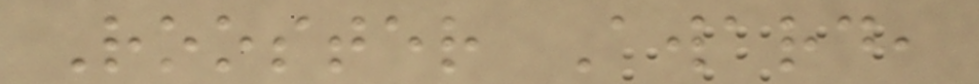Rooster Award,
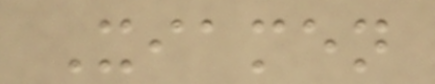Xiamen
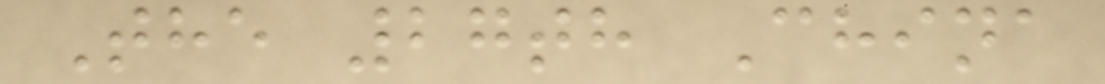The 27th China
